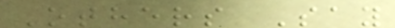Others Say
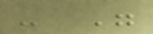- "
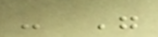- "
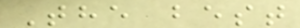The best
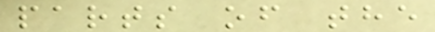parts of the
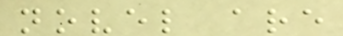novel are
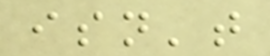isn't
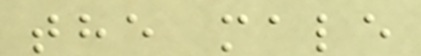the male
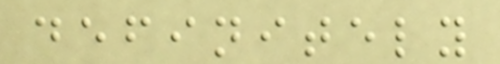definitely
